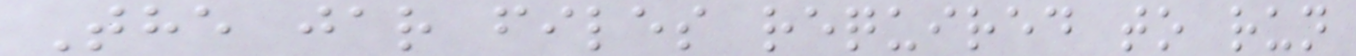The jar files required to run
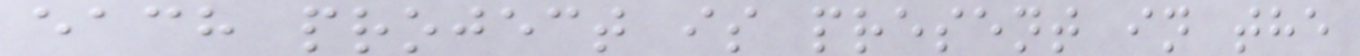each project is present in the
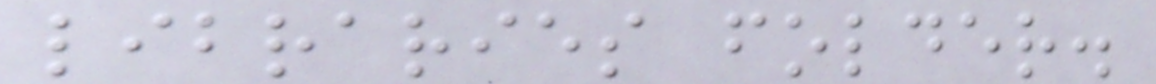libraries folder.
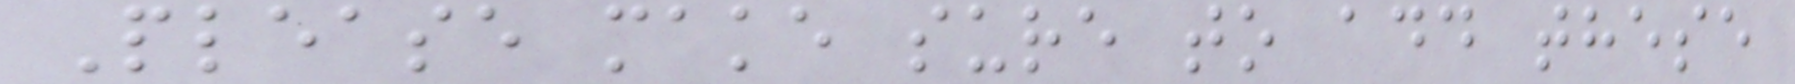Please make sure to add these
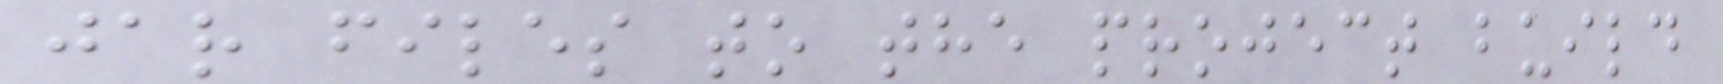jar files to the project build
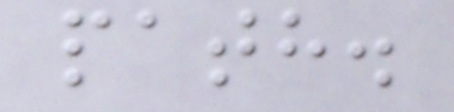path.
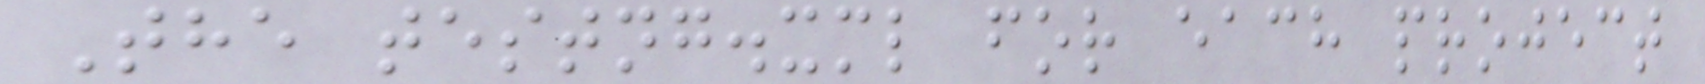The testng.xml for each project
